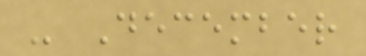- December
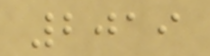2019
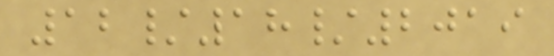12/18/2019
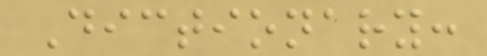Dictionary:
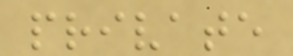private
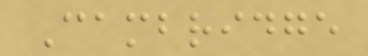Cambridge
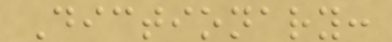Dictionary:
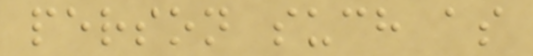person such as
